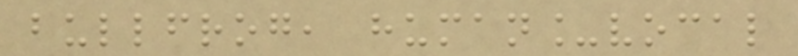bullfrog, human_vocal
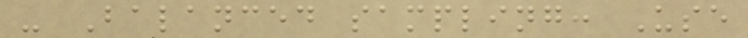- Balanced sampling: Use
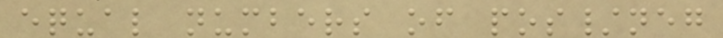equal numbers of pos/neg
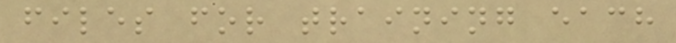files for training each
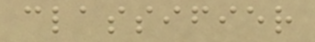classifier
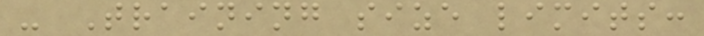- Training size limits:
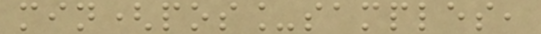min(pos_samples,
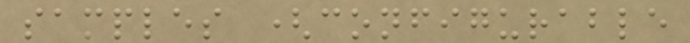samples (configurable
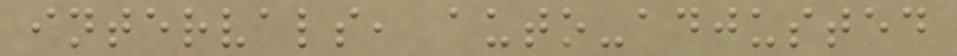intervals, auto-adjusted
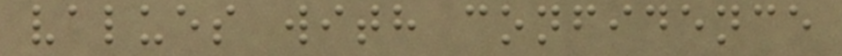values with confidence
